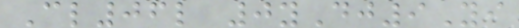Cl06l 0yDj9Yi
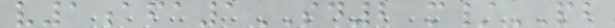v1afa1SD2 m/PB
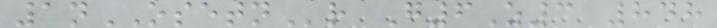1nOSETNr G6Z3 848
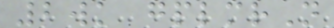2wk gplmrN
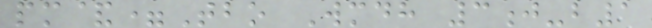pm&=Tbo Wmdh 3j-b1
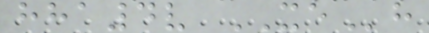hha4v XEh
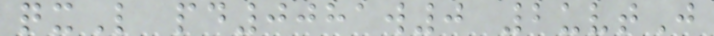qxL pd0081w0 2uvtJ
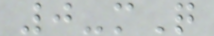0-mQ
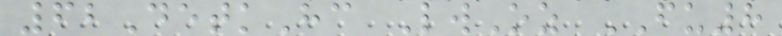62DetkHc LwOz FU8
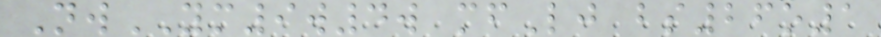NwYM9w4w mfLj bs26o1
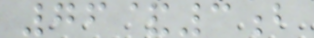76&3b
